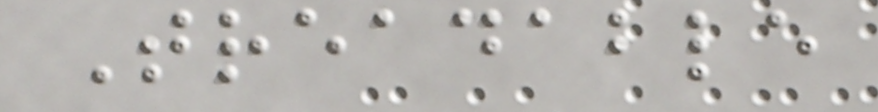Treadable
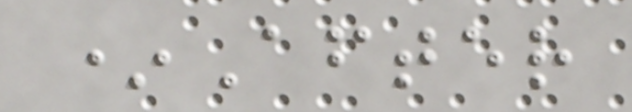*After
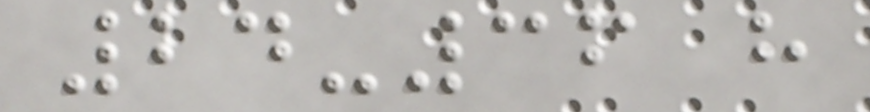24-36 h
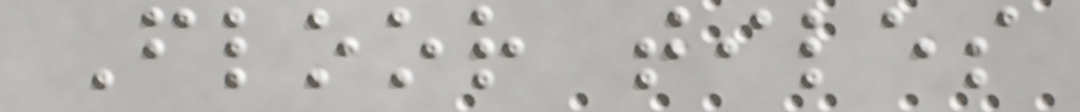Floor tiles
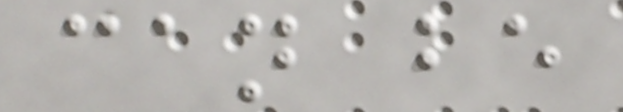can be
